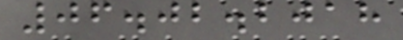06.02.2018
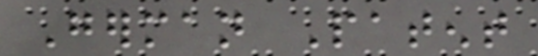German Patent
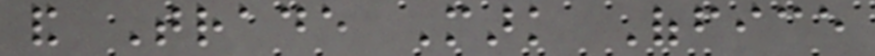and Trade Mark Office
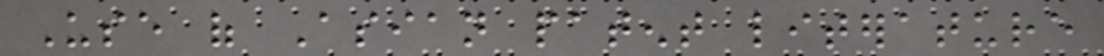Use of Asian patent literature
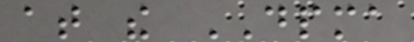at the DPMA
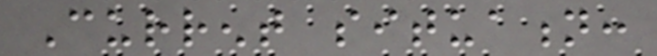Current situation:
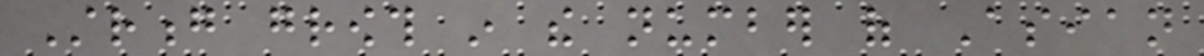Strong growth in the number of Asian
